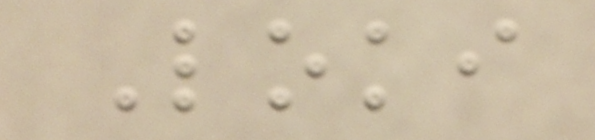Loki
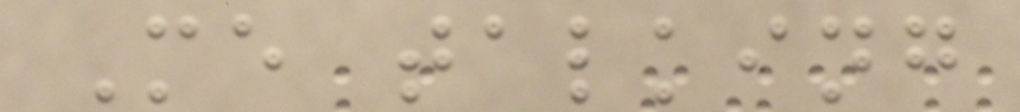Me talking
